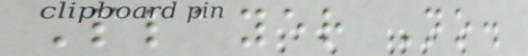Player No.
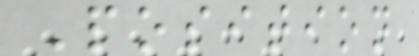Position
